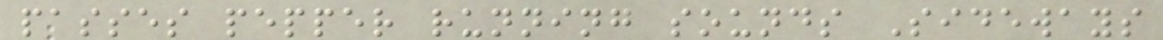passes pepper running sounds Sideways
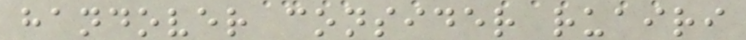handover consider ruairi
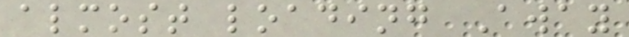almost loading Away
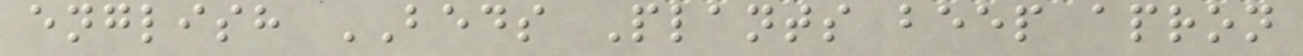english BEDS Plants beep apron
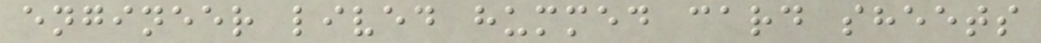engineer lived hummed card sheets
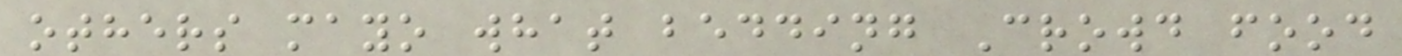others mayo what bedding Crowd food
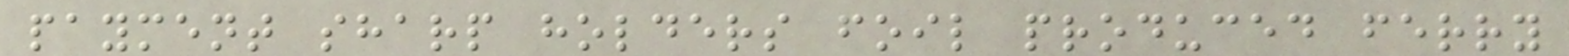payment sharp holders foil produced ferry
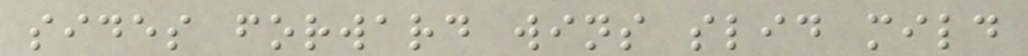sides forward wins slid mild
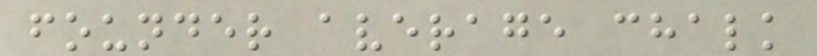founder average chalk
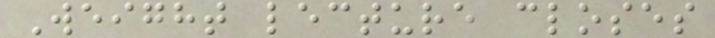Weight lecture closes
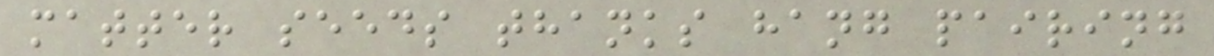matter seeds thanks hang pairing
